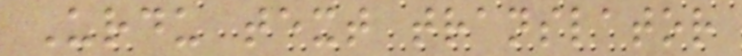Urdu text translator
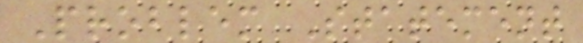Problem Statement
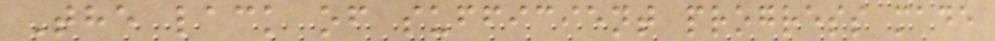The lack of sufficient progress made
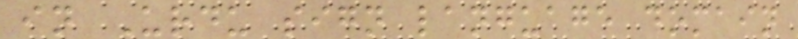in Urdu sign language domain
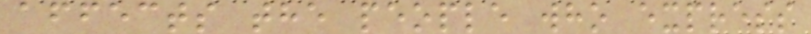affects the people who express
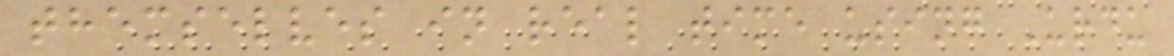themselves in real time using Urdu
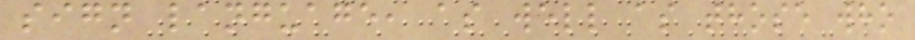sign language, as well as those who
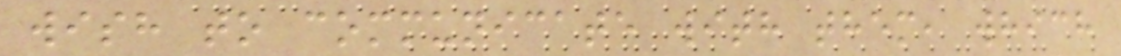wish to communicate with them, which
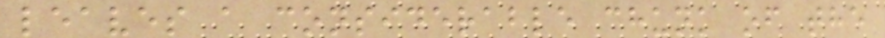leaves a considerable chunk of the
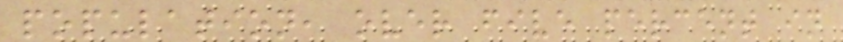population, over five percent in
